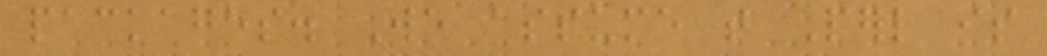packages. We assume that Perl is
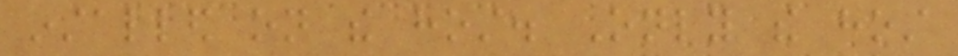installed on the host. Only the host
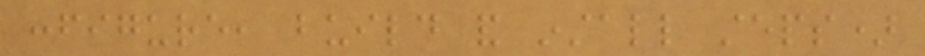configure, build and install steps)
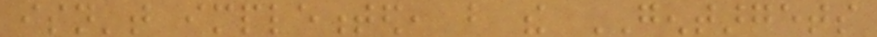isn't implemented, but the GENTARGETS
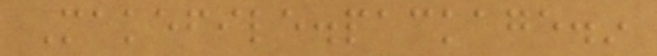Makefile.package.in
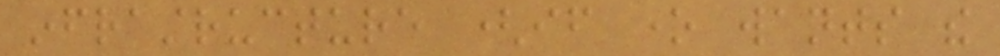infrastructure (if one wants the
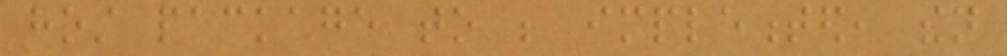host package to be implemented, then
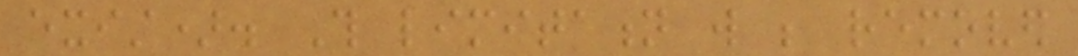exist). This limitation will be removed
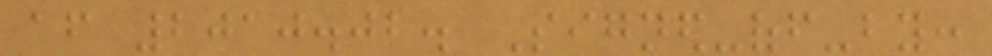after 2010.02. Signed-off-by:
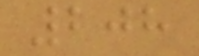208
